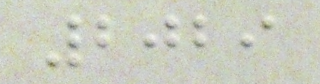2029
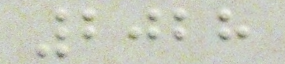2028
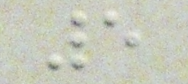5
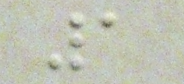1
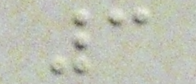3
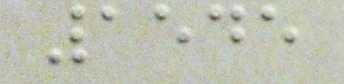1545
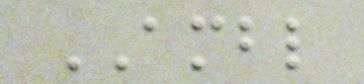AMBL
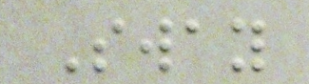Sway
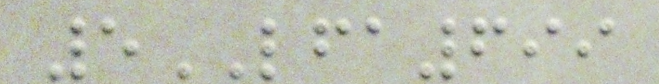5LFA699
